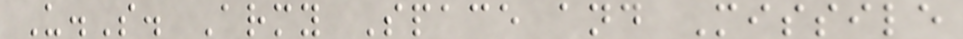U.S. Army Space and Missile
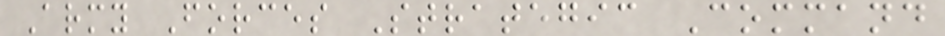Army Forces Strategic Command
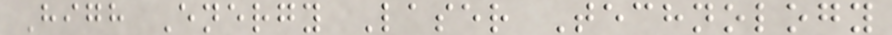High Energy Laser Technology
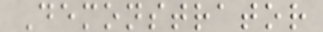Demonstrator
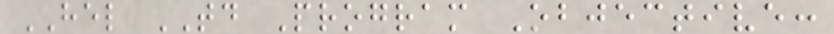HEL TD Program Objective:
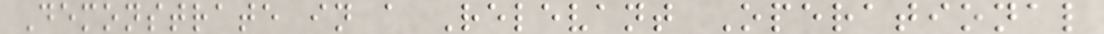Demonstrate in a Relevant Operational
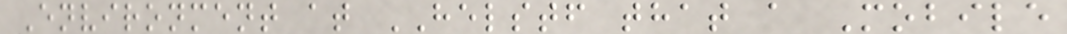Environment at HELSTF that a Mobile
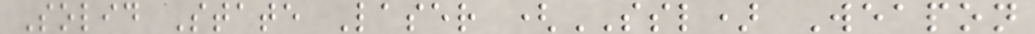Solid State Laser (SSL) Weapon
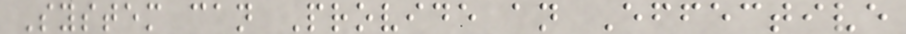System can Provide an Effective
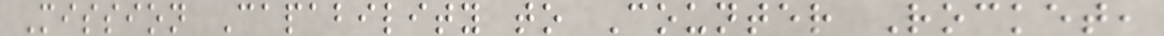Mission Capability to Counter Rocket,
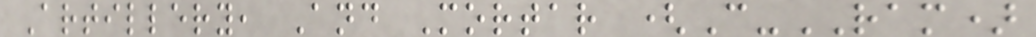Artillery, And Mortar (C-RAM)
